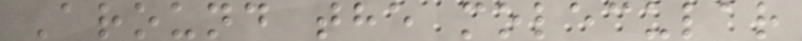Around the molecular
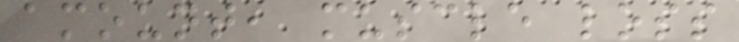amount, muscle loss
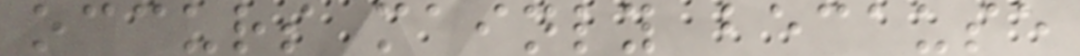occurs mainly because
